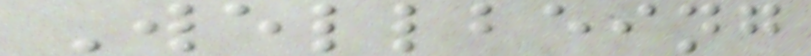Wellbeing
